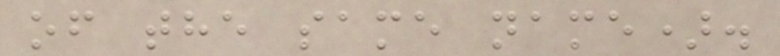of the same name).
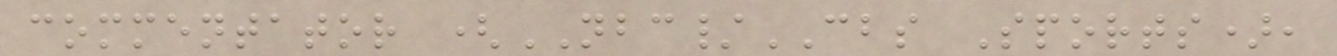commentator (NBC/CBS Sports),
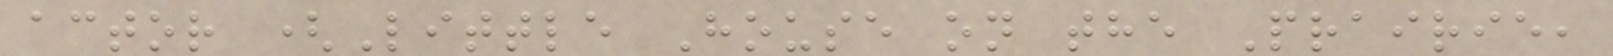actor (Little House on the Prairie,
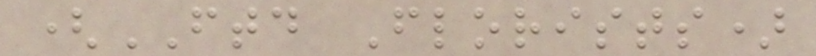(FTD Florists)
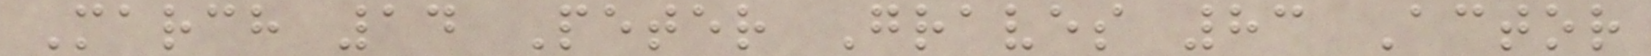March 14 Peter Graves 83 Actor
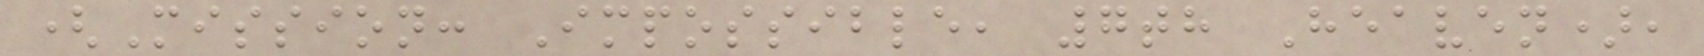(Mission: Impossible, 7th Heaven),
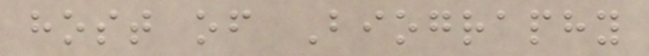host of Biography
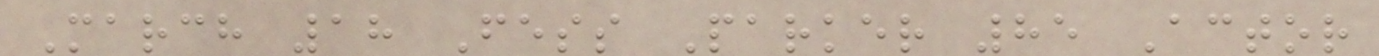March 18 Fess Parker 85 Actor
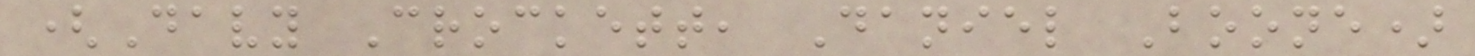(Davy Crockett, Daniel Boone)
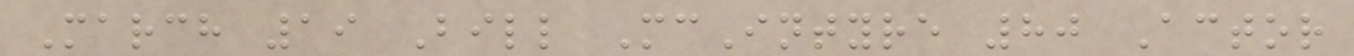March 19 Bill McIntyre 80 Actor
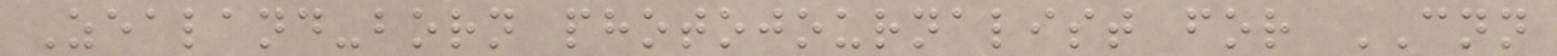Zealand-born photojournalist for CNN
